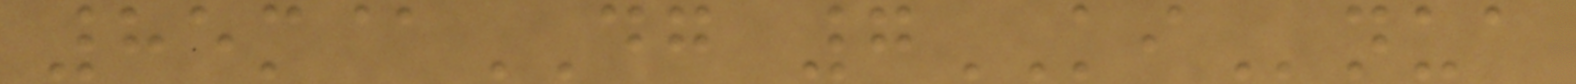85m@DG 7KInua
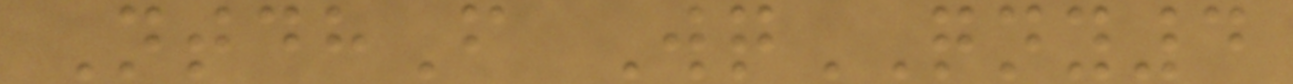NtdhF WqQNY4
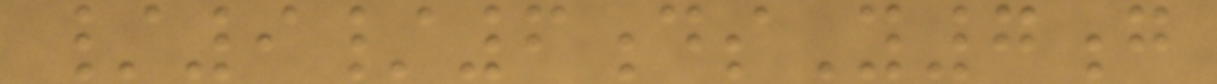/9/6dsY7g
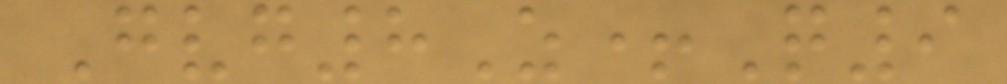Gvg8Z+Q9
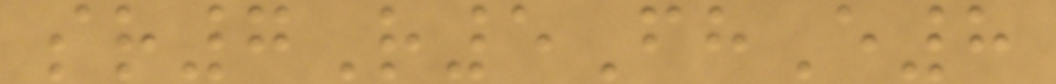sr7R5FhE8
